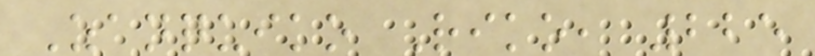Zanquiko Riko, 225
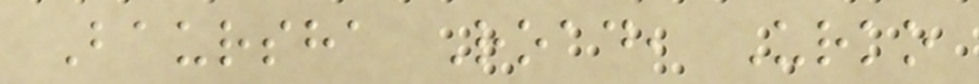Baursha Road, Urko
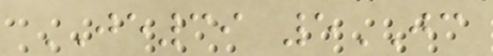JE39 5JC
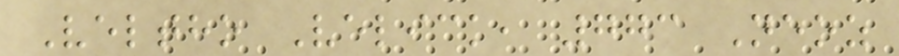Veltho Velick, 773 Neoz
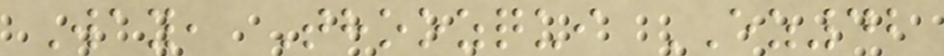Way, Thoozqui EZ42
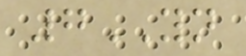7YN
